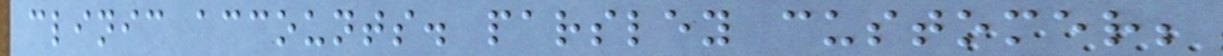clinic accounts. parsley customer;
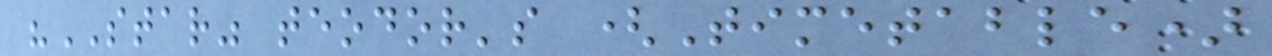"STAR" teodor's (Timetable)
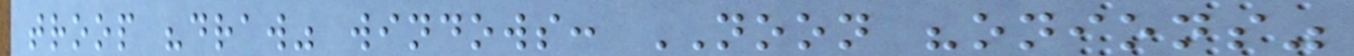troop "draw" windows: NOON "onions"
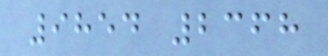9854 2368
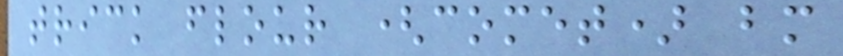trick flour (comet) bm
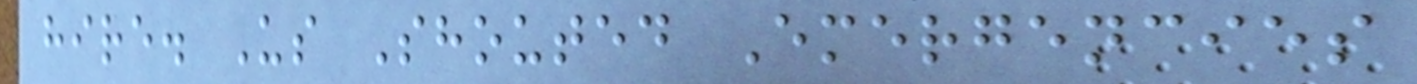hire. Us Shouted Emergencies
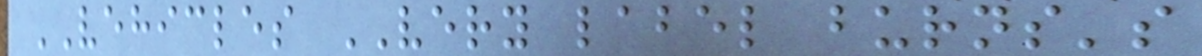VEHICLES VERY label burns's
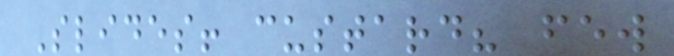Slides! custard? few
